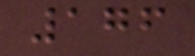176
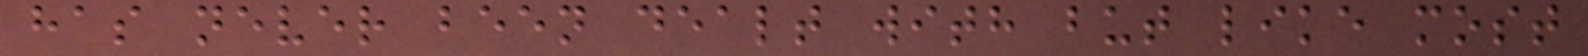has never been dealt with but like most
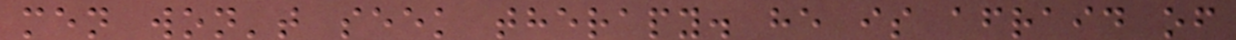men won't seek therapy. he is afraid of
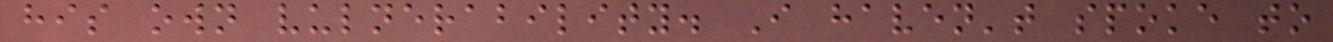his own vulnerability. I haven't spoke to
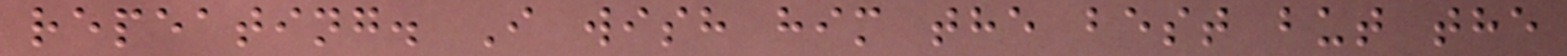repeating. I wish him the best but the
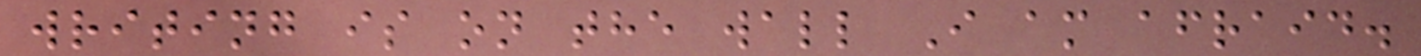writing is on the wall I am afraid.
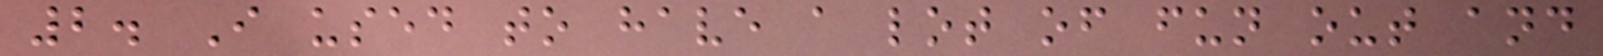2. I used to have a lot of fun out and
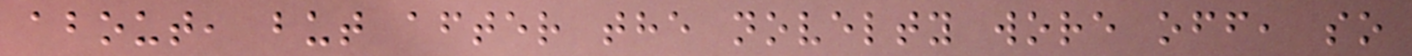about, but after the novelty wore off, so
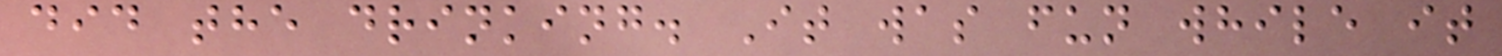did the drinking. It was fun while it
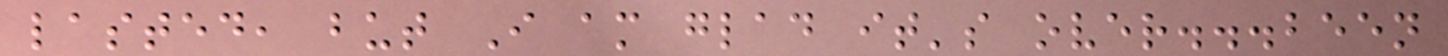lasted, but I am glad it's over...been
